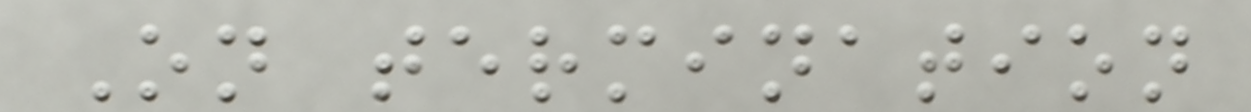On termination
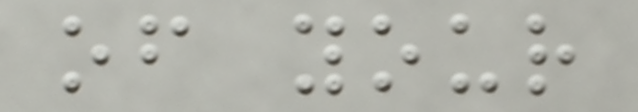of your
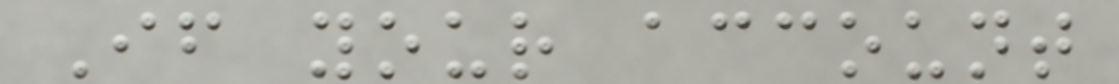If your account
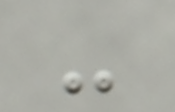-
